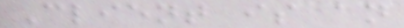Client is an
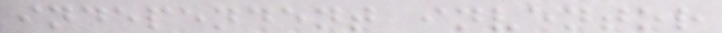independent inventor
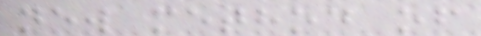new method of
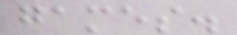games.
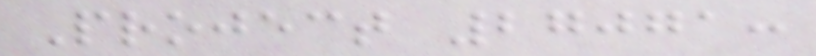Project 27071:
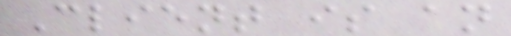Client is an
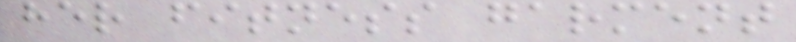her fitness garment
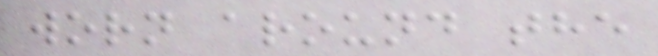worn around the
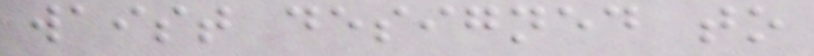waist designed to
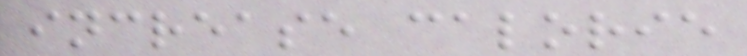increase calorie
